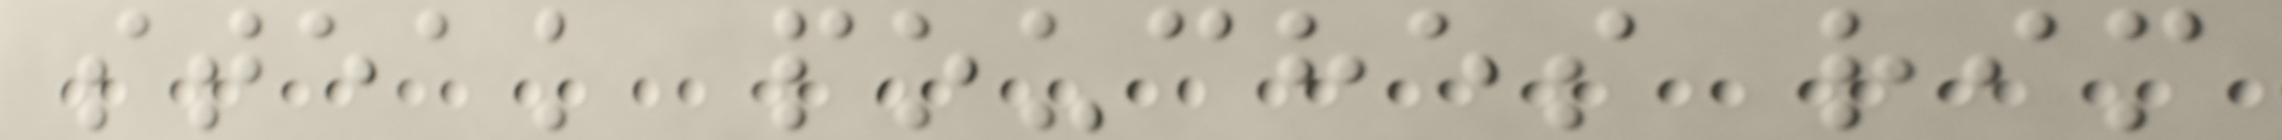steak pouches rim
